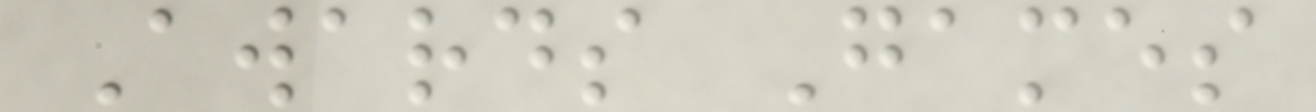Awards Games
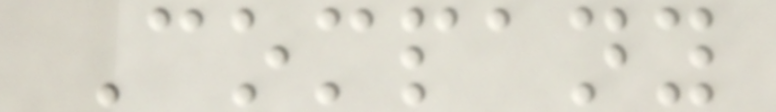Company
